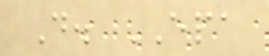D. EPA
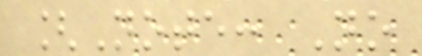[Note: No
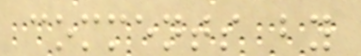comments by
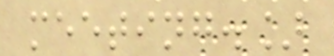meeting.]
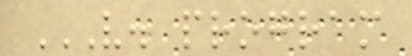V. PROGRAM
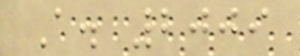A. 2009
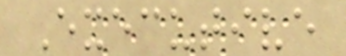Executive
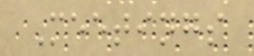Meetings
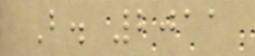B. 2011
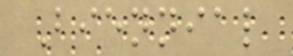Biennial
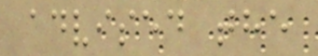advised the
